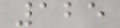125
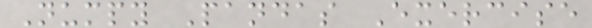Numpy Pandas Exercise
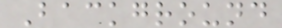Background
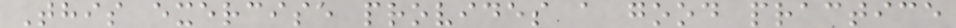This exercise provides a good practice
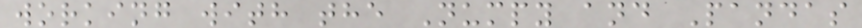working with the Numpy and Pandas
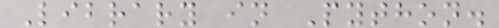Library in Python.
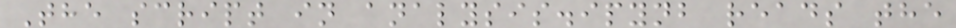The script in analysis.ipynb reads the
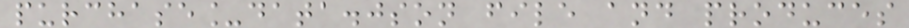purchase_data.json file and produces
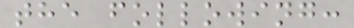the following:
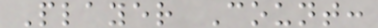Player Count:
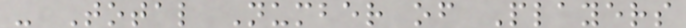- Total Number of Players
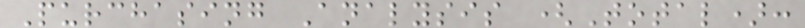Purchasing Analysis (Total):
